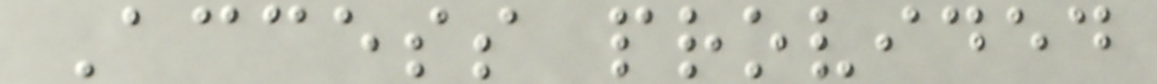Access provided
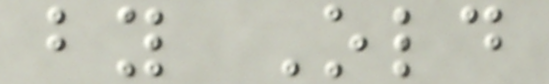by Old
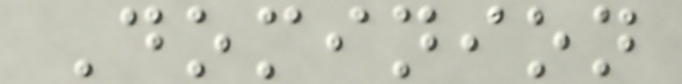Dominion
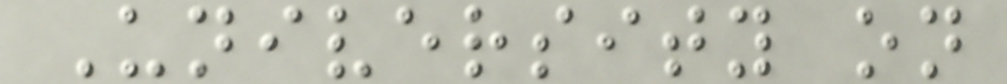University on
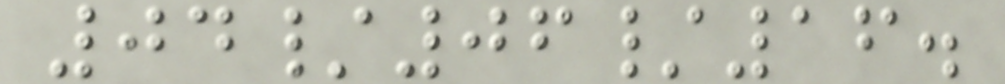04/06/16.
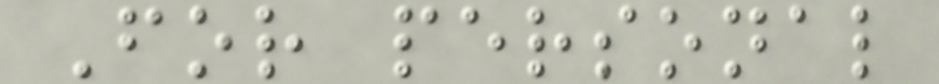For personal
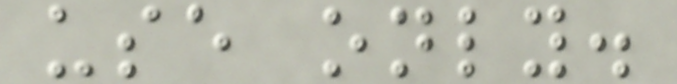use only.
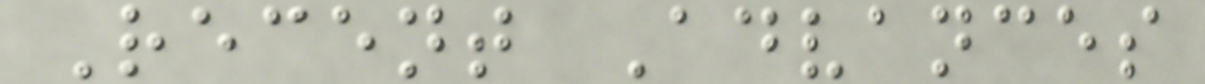Recent Advances
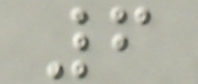6
